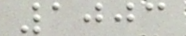1003
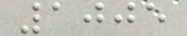1005
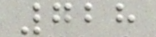728
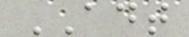ADT
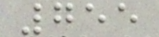755
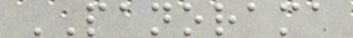PANORAMA
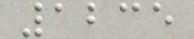1235
